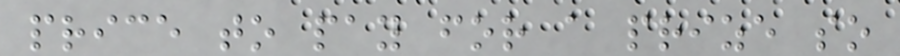price to pay for a prize so
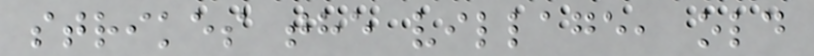strikes the village, old
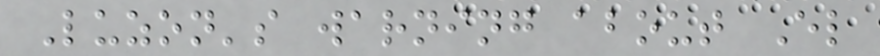Luzon's warning about El
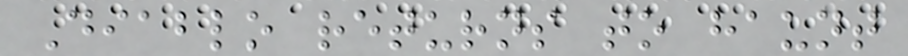Diablo returns to haunt
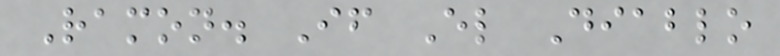Ramon. If El Diablo
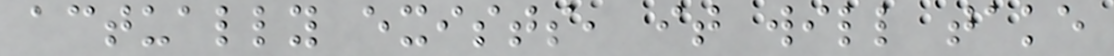actually exists, it will take
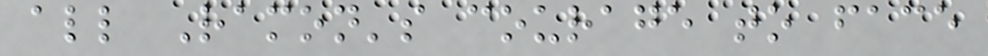all Ramon's courage to face
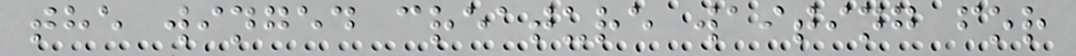the winged creature waiting for
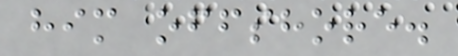him offshore.
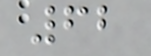62
